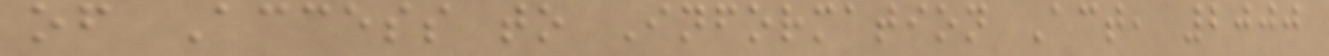of Access to Information Act, 2000
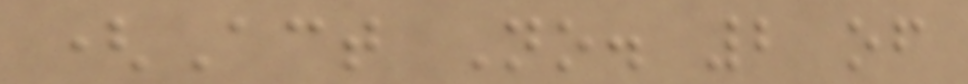(Act No. 2 of
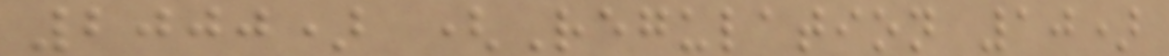2000) (Regulation 10)
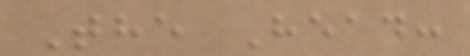The Head:
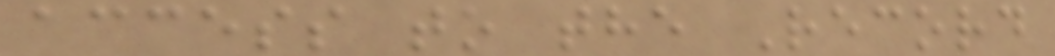access to the Record
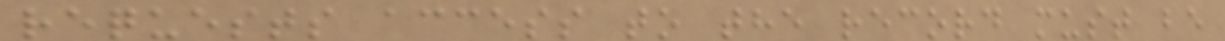requests access to the record must be
